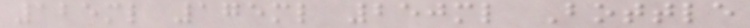125ml 175ml 250ml Bottle
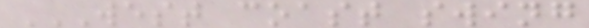WEST COAST SWING
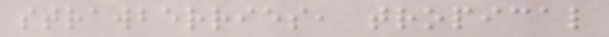strawberries, tropical
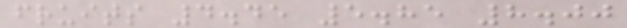fruits 4.45 5.85 8.00
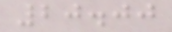20.00
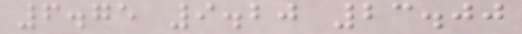6.75 9.20 23.00
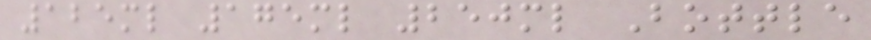125ml 175ml 250ml Bottle
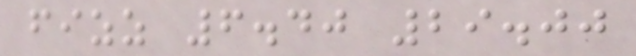fizz 6.40 29.00
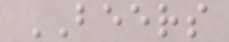BEERS
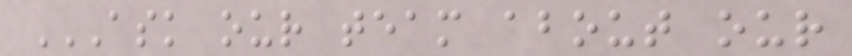ASK OUR TEAM ABOUT OUR
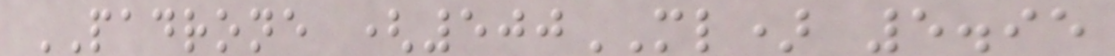PADRONE (500ML) 5.95
